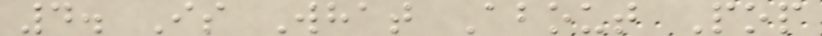4. Is What About Pop
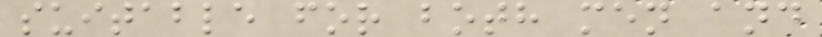suitable for both men and
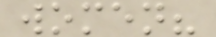women?
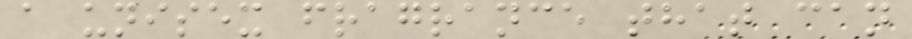a unisex fragrance that can
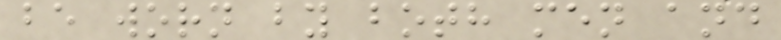be worn by both men and
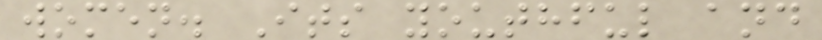women. Its youthful and
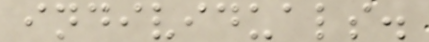individuals.
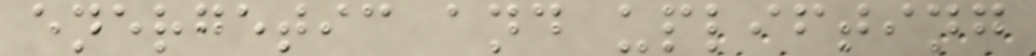energetic and uplifting
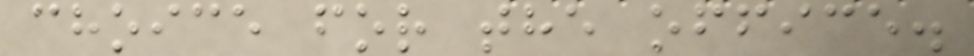choice for the office.
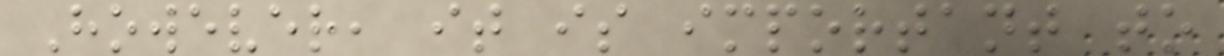However, it is important to
